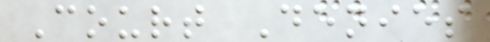Court Denies
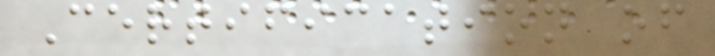Certification of
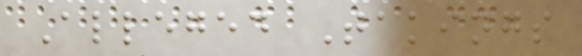Alleged Takings
